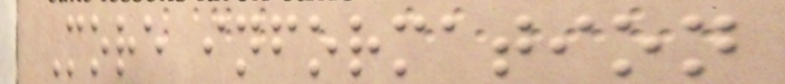More information
